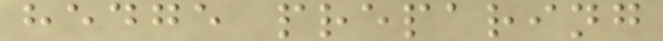hedge preparing
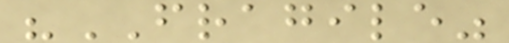"FRAGILE"
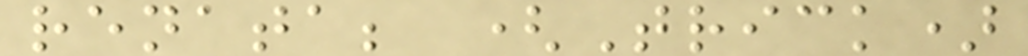renata; (Trick)
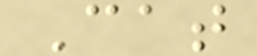Cat
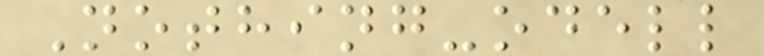Nothing-odell
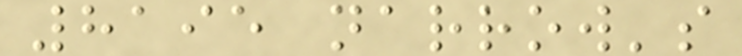8195 narrow's
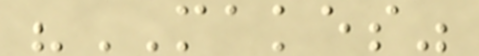"MAKES"
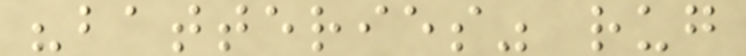"batteries" rug
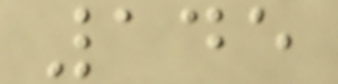145
